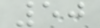50
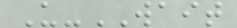U-WAIT
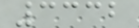3332
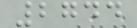2744
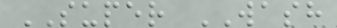SUPER WASH
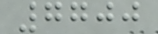7700
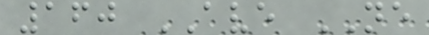160 AVE NE
